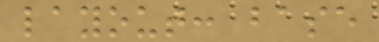layout: base
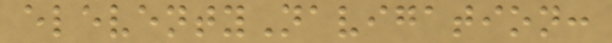eleventyNavigation:
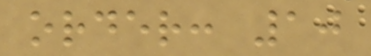order: 10
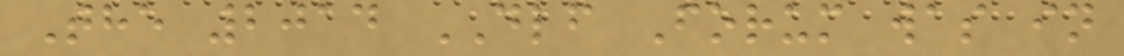The 2014 DLF Forum was in
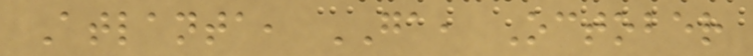Atlanta, GA, October
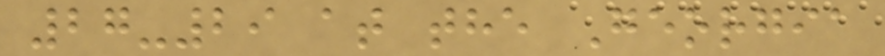27-29 at the Georgia
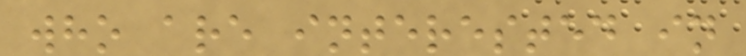who are interested in
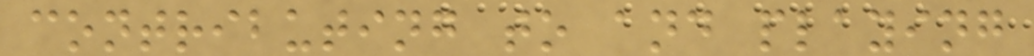contributing to and playing
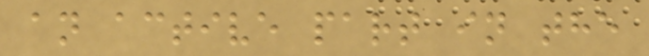an active part in the
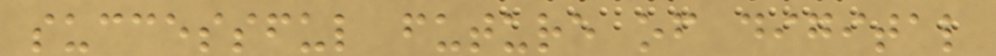successful future of digital
